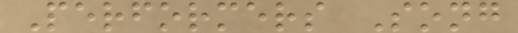Performers Song
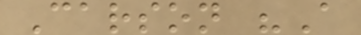Carson "A
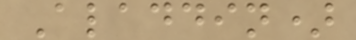Aladdin)
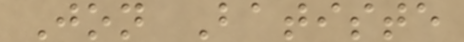Jon Batiste
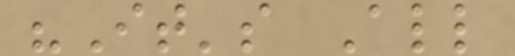"It's All
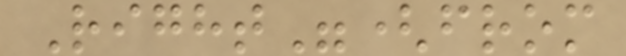Right"(from
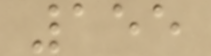155
